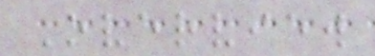Overview
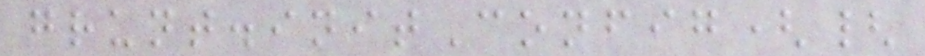grunt.initConfig({
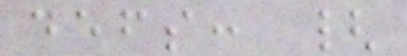defs: {
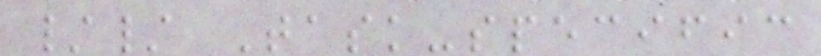// Task-specific
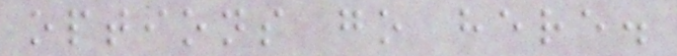options go here.
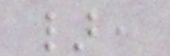},
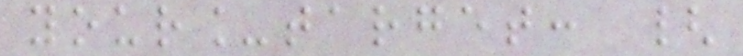your_target: {
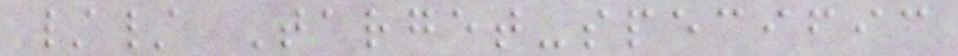// Target-specific
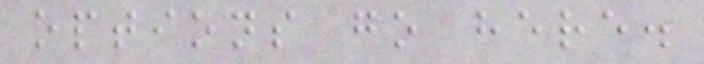options go here.
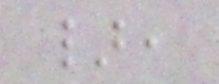},
